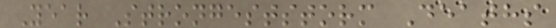Year Strongeststorm Deaths
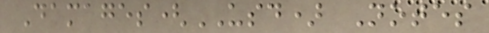Damages(USD) Notes
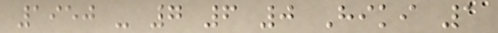1950 - 7 6 0 Hiki 1
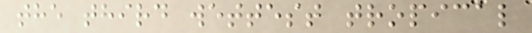the third wettest tropical
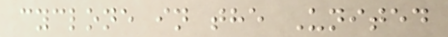cyclone in the United
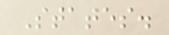States.
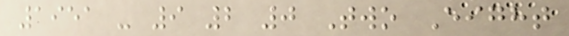1951 - 9 2 0 Two Eight
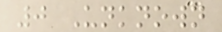0 Unknown
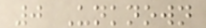0 Unknown
